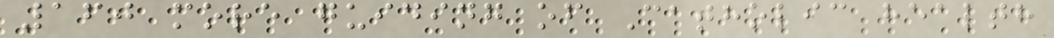160 more guiding of Catholic health
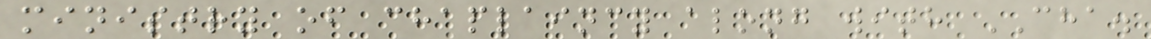ministry of chaplaincy along with CHA.
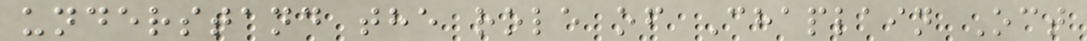understand the role of Chaplain Oct
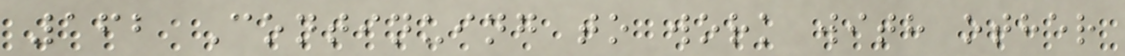162 Continuing to work with other
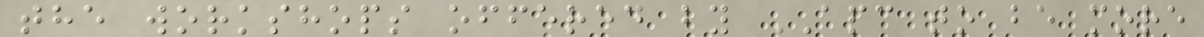the workshops offered by APC to be more
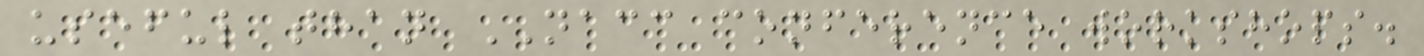useful than NACC conference workshops.
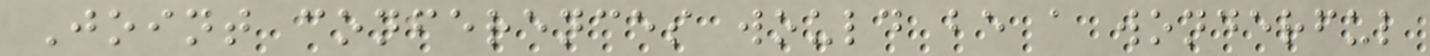Joint conferences would be a wonderful
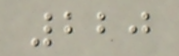220
